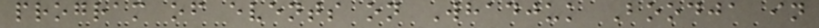program of events on Whadjuk Boodja in
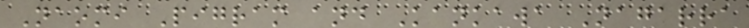Naomi Pigram and Kankawa Nagarra
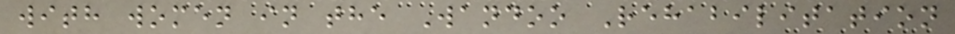with women in the Wandoo Rehabilitation
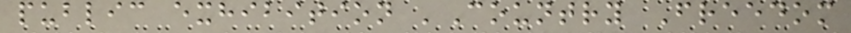public exhibition 'Country Freedom
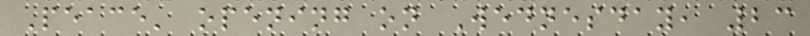Peace' opening on Wednesday, 23
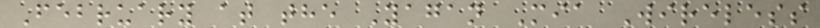February at the Yagan Mia Wireless
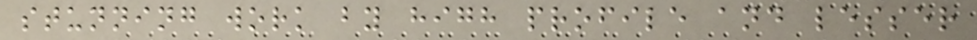stunning work by high profile and lesser
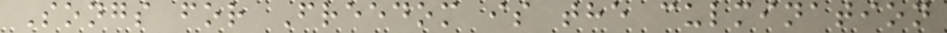Songs for Freedom is the culmination
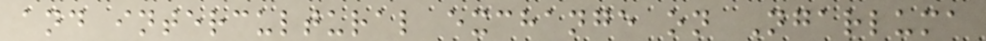and intercultural exchange on Ngarluma
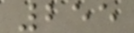255
